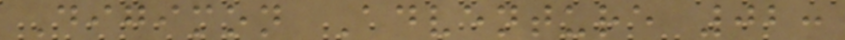Digimon Adventure 02:
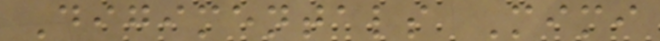Digimentals Mimi
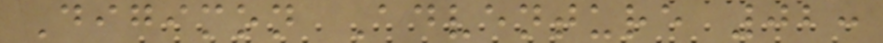Digimon Adventure 02:
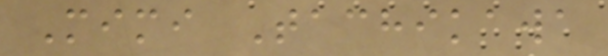Mimi Tachikawa
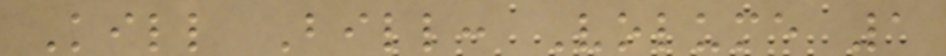Kill Bill: Volume 1
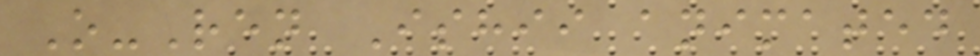O-Ren Ishii animated
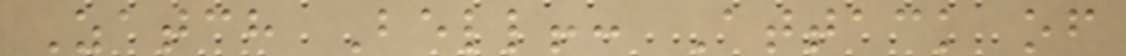Zatch Bell!: Attack of
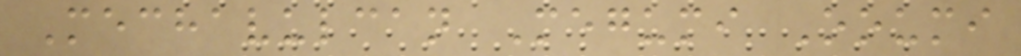Mechavulcan Megumi Ooumi
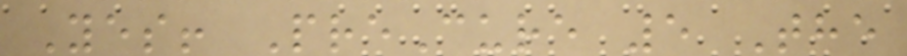Yes! PreCure 5 The
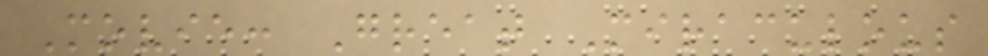Movie: Great Miraculous
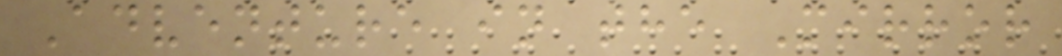Adventure in the Mirror
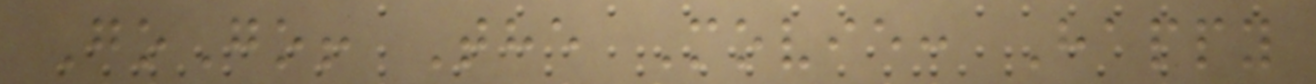GoGo! The Movie: Happy
